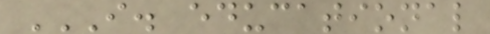I. EDUCATIONAL
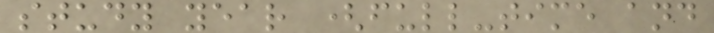study year (full-time and
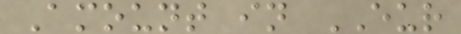Amount in EUR
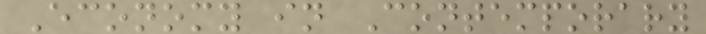Economy in Contemporary
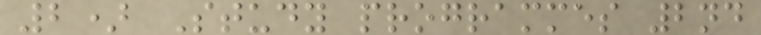2) Study programmes 2nd
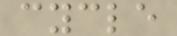cycle
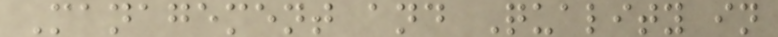Management and Quality in
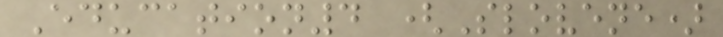Education4 (Slovene)
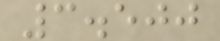3.500
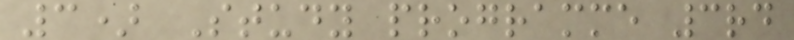3) Study programme 3rd
